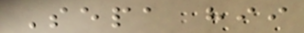Sepa hii
